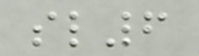sl6
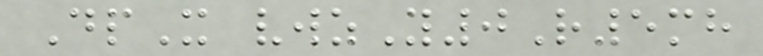DpX vwzY0R5mh
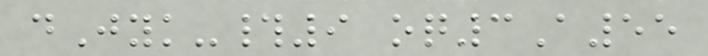dJyk-#9 oq3A55
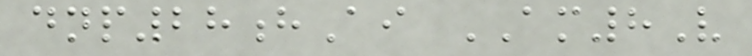dnp28hAi AM8V
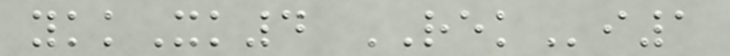ykkXk4 REKi1
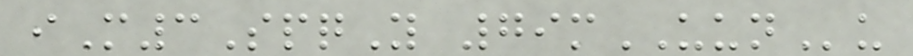iM3SpqY 79mUUNu
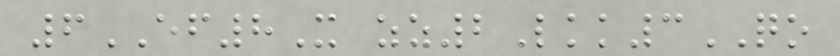6EF8X zz2Lkk3QO
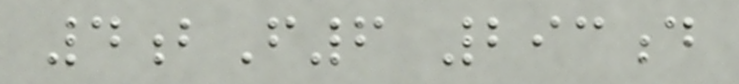4bF6 293d
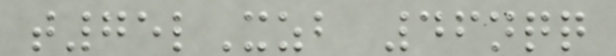t75lXzb 46nqq
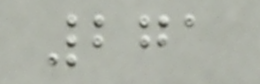271
